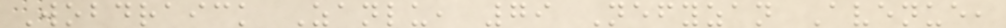Wobdraick Zanlu, 79 Nefyzan Avenue,
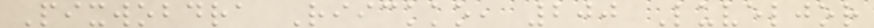Pixwobdra Riickko, 200 Luveljor
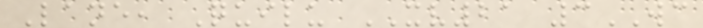Lane, Quilu XV21 3WC
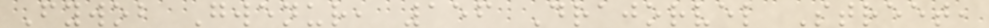Fywob Gwenur, 156 Drajorvel Street,
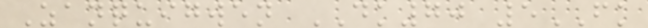Zanquigwen DK70 5FK
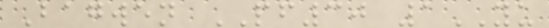Bagwen PF30 1YU
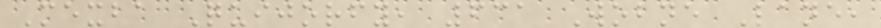Mexba Quijorfy, 631 Wobne Lane,
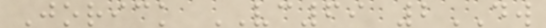Jorick VC69 2DW
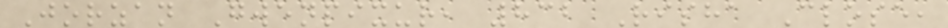Jorzan Gwenpixur, 832 Risha Close,
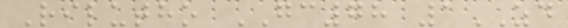Rilutho GC78 1ZD
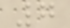7
